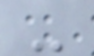-
